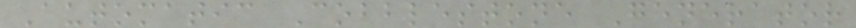Automatic Cobblestone Generator
